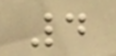4
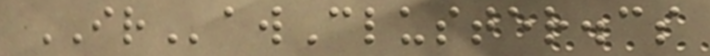IRawCluster.cs
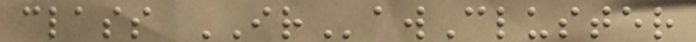class IRawCluster
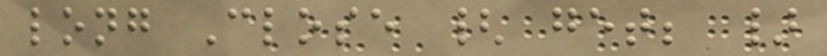long Close { get; }
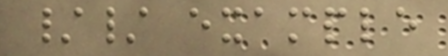// example
